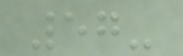57-
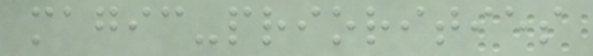magic-priorities
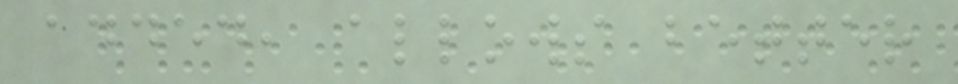added, allows better
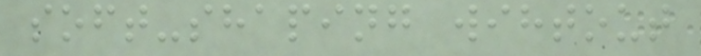soft-shaping wihtout
